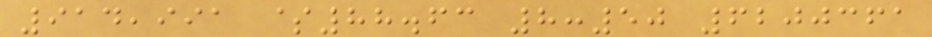914,991 $88.63 8:50 6200361
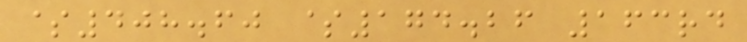$408.60 $174.26 163rd
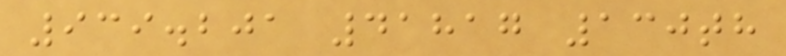939.201 41817 130th
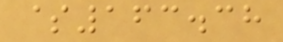$163.38
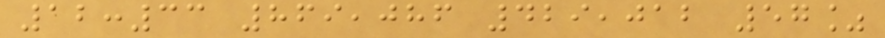12:33 869,086 429,012 57%
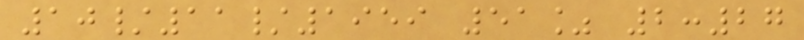10/11/1959 51% 2:27
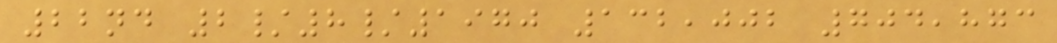22nd 2/8/1970 132,002 704,873
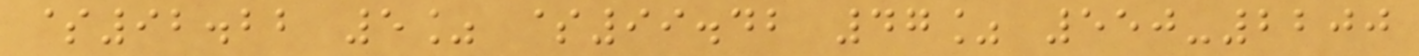$92.22 5% $99.42 47% 550-2200
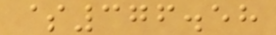$376.58
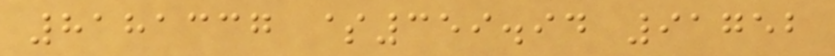8181337 $359.94 91752
